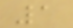1
